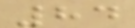84
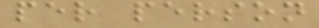per person
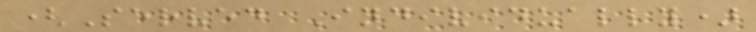(Served Individually)
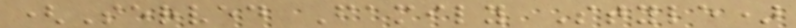(Served Family Style)
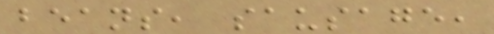beans, sausage,
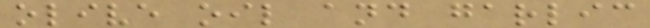olive oil and garlic
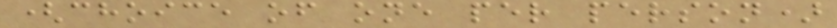(choice of one per person)
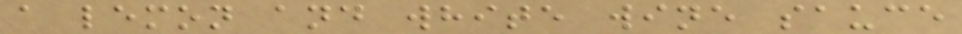a lemon and white wine sauce
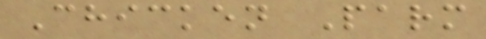Chicken Parm
